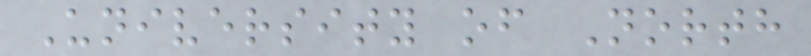University of North
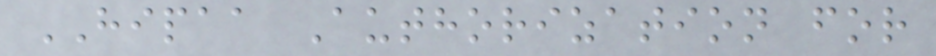HIPAA Authorization for
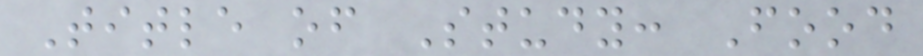Title of Study: Food
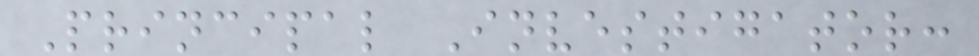Principal Investigator:
